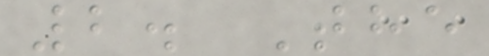2. The
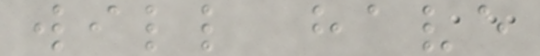will have
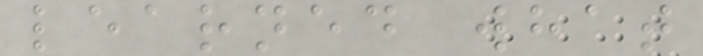learned what
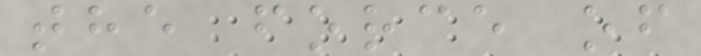the force of
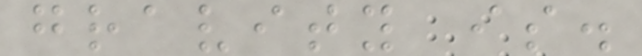gravity is.
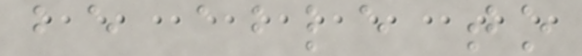be able to
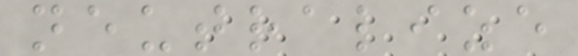neutralize
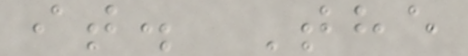it. The
